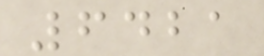6421
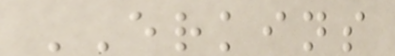ERKINS
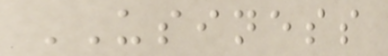USINESS
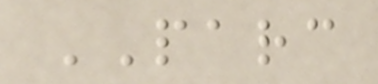PARC
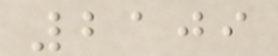2109
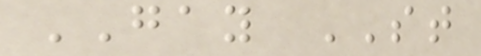GAY ST
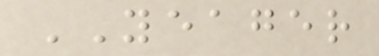YEAGER
